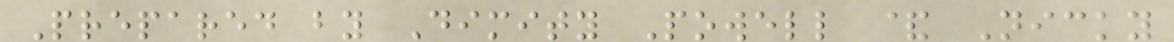Prepared by Dimity Powell & Nicky
